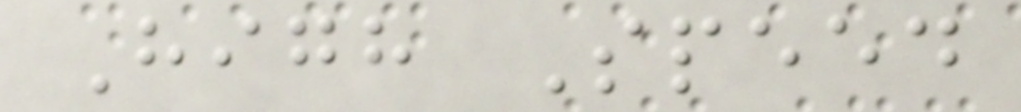High Speed
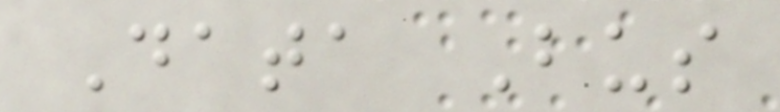Data Bus
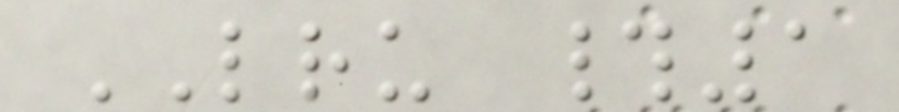LRU #1
